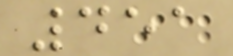451
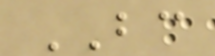BC
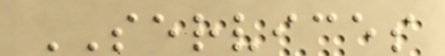SERVICES
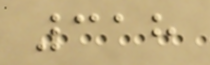318
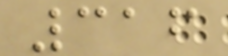316
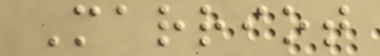Marriot
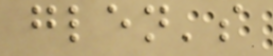glen's
